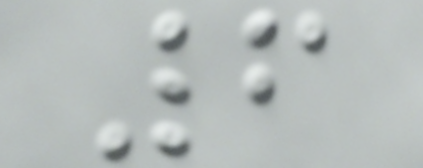6
